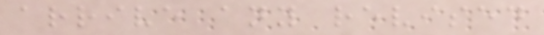arrive any revised
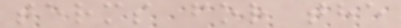terms for the
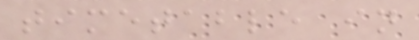timetable in
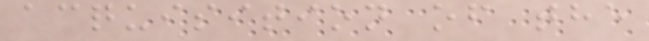acquisition of the
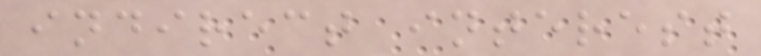indirect interest
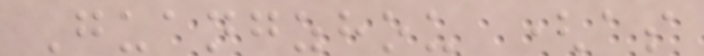Guangzhou (as
